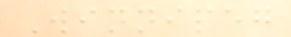Winnipeg
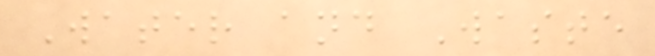Water and Waste
